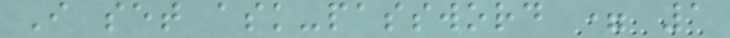I set ask-password = 1
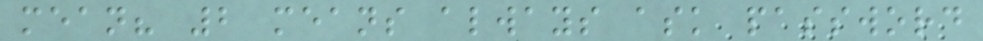mean? 2 means always ask password
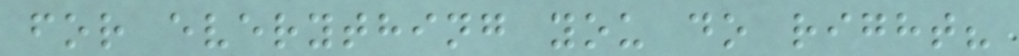for everything you do right?
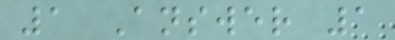1 Answer 1
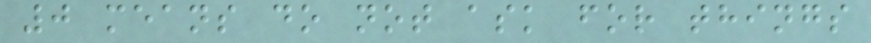0 means do not ask for things
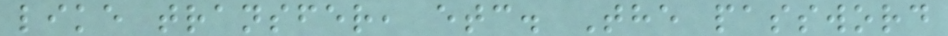like transfer, etc. The password
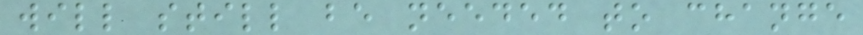will still be needed to change
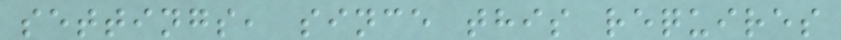settings, since this requires
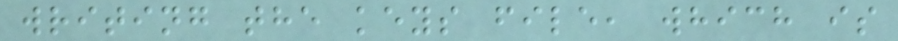writing the keys file, which is
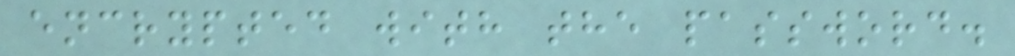encrypted with the password.
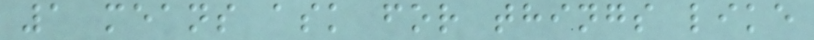1 means ask for things like
